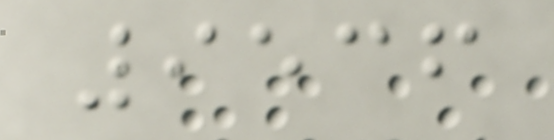9536
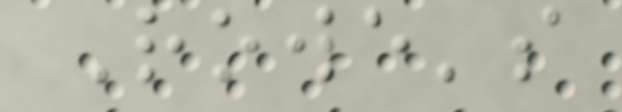Rowe's
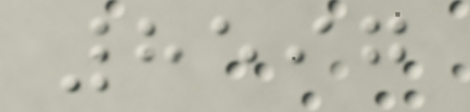8597
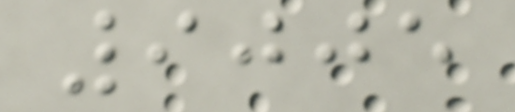9005
